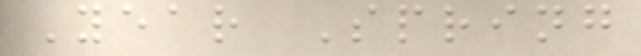Year Spring
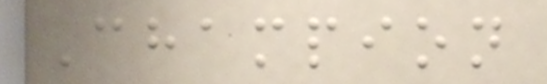Champion
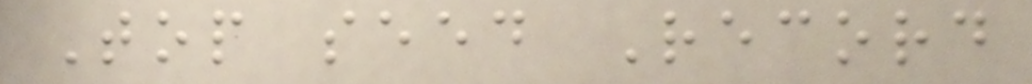Top seed Record
